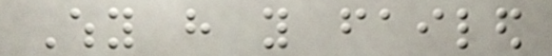Why have you failed
